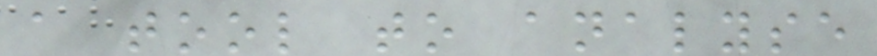a tool to analyse
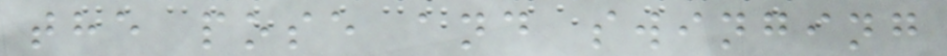the pose and swinging
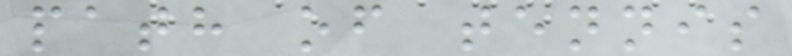path of tennis
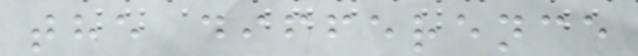the difference
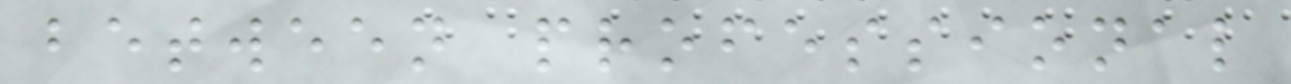between professional
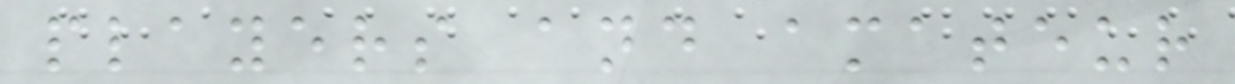players and amateur
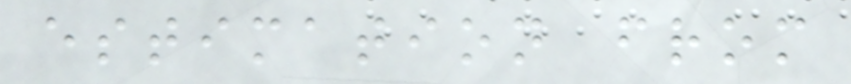estimation from
